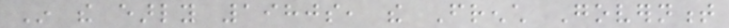In the early 1980s, the French Government
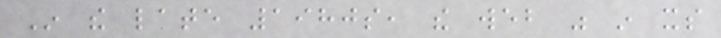In the late 1980s, the web was in its
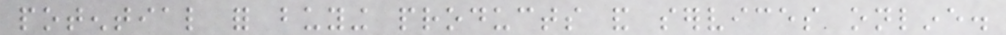potential for buying products and services online.
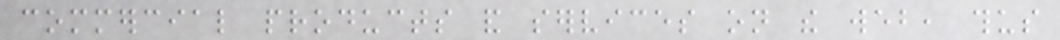commercial products and services on the web, thus
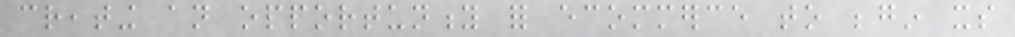creating an opportunity for ecommerce to begin its
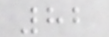82
